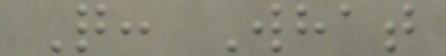Q: What
